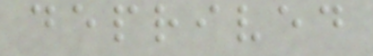deprived
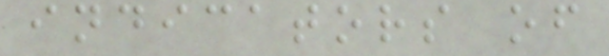indicators of
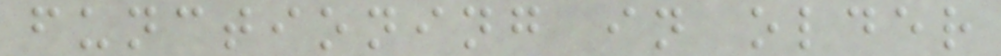functioning in older
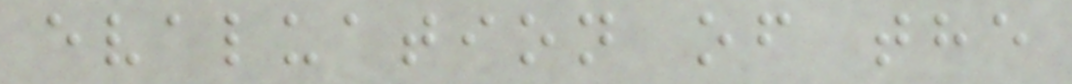evaluation of the
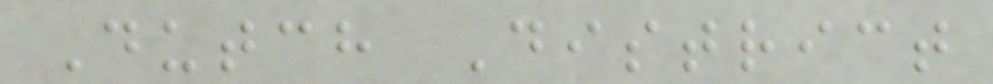Dutch District
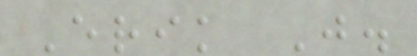Erik J.
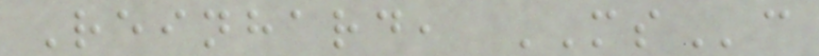Reinhard, MSc
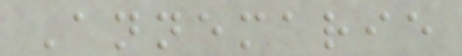Annemarie
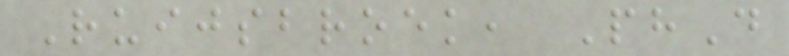Ruijsbroek, PhD
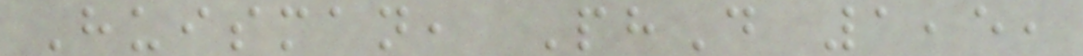Huisman, PhD 1,5,
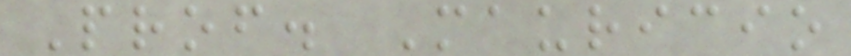Prof. Mauricio
